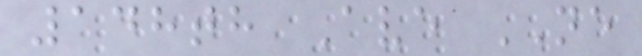148th Ave NE
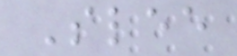Slee
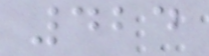424
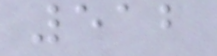512
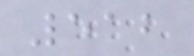512
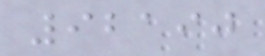92190
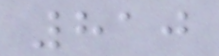810
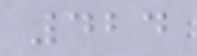424
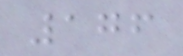176
